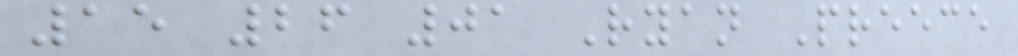15 26 01 Ryan Preece
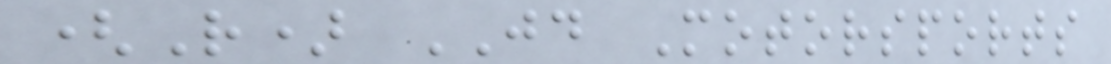(R) JD Motorsports
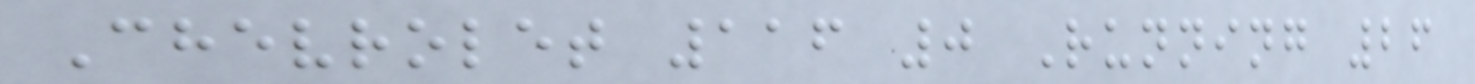Chevrolet 116 0 Running 26
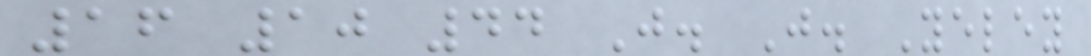16 10 44 J. J. Yeley
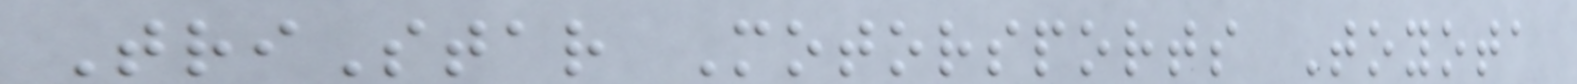TriStar Motorsports Toyota
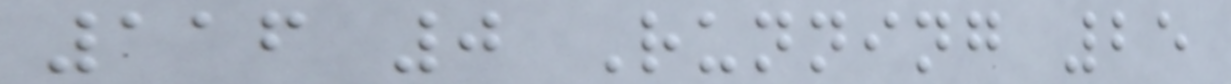116 0 Running 25
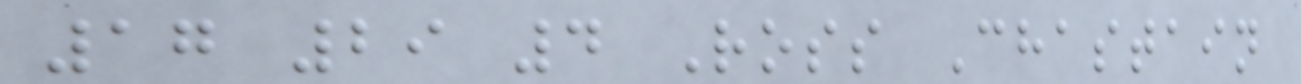17 29 4 Ross Chastain
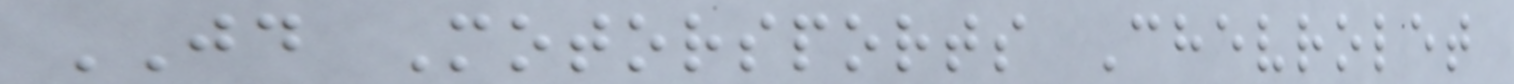JD Motorsports Chevrolet
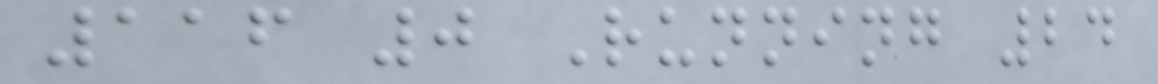116 0 Running 24
